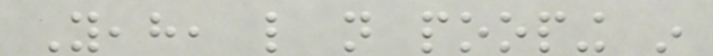Yeah, like not pooping in
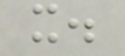it.
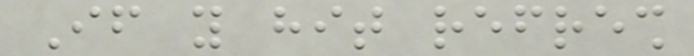If you hit refresh
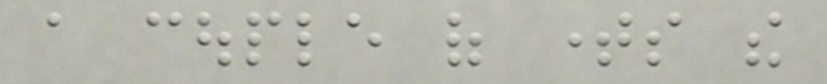a couple of times the
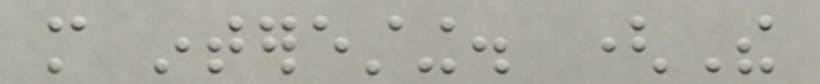more interesting. (The
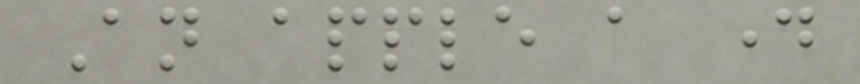An apple a day
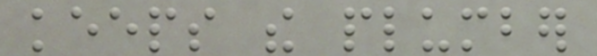keeps the plumber
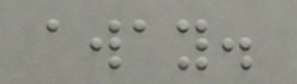away.
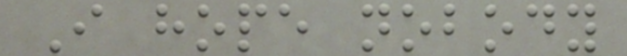I hope nobody
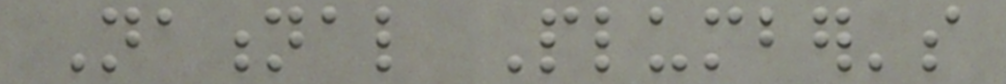National Plumber's
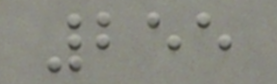255
